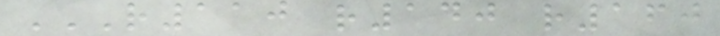R110 R140 R160
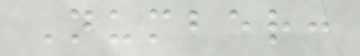Number:
